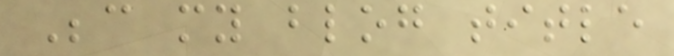Because my blog title
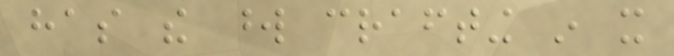has the word crafting in it
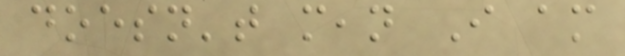doesn't mean I am
